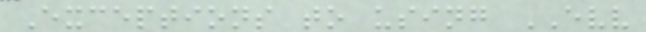Exceptions to using EVV
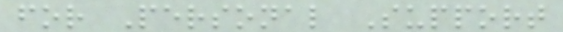for Personal Support
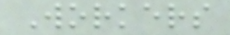Workers
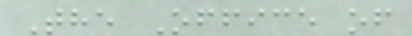The Office of
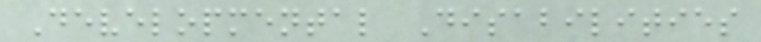Developmental Disabilities
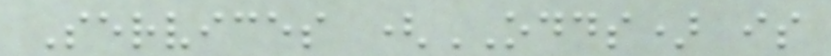Services (ODDS) is
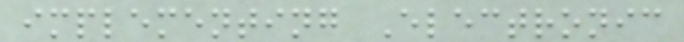implementing Electronic
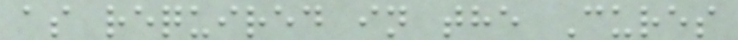as required in the Cures
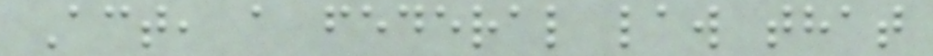Act, a federal law that
